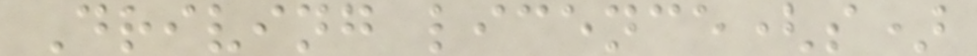Driving licence(s)
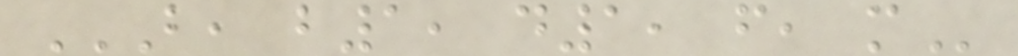B, B1, D1, F, M
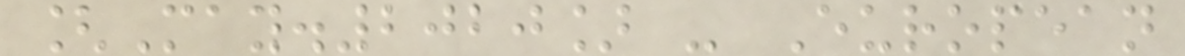[May.2020] - European
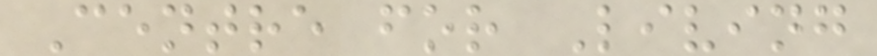Centre for Living
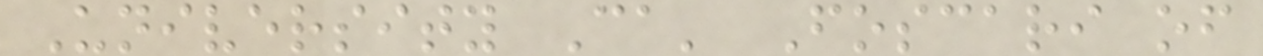University Ca' Foscari of
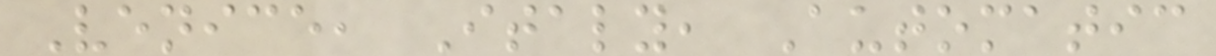Venice, Italy, Automatic
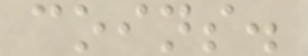coins.
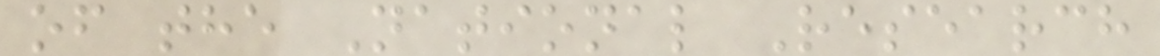of the National Research
